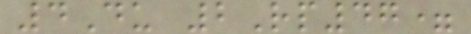4Du 2Rp47=
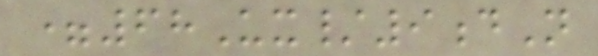=68Ux/9dN
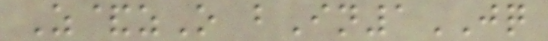Z&zO bIn1JQ
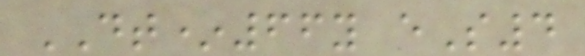DT*66y eS4
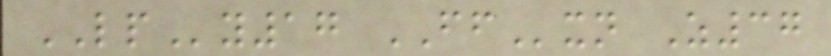LPy17 FFxn Z37
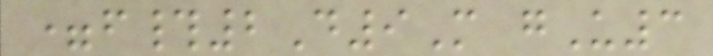=f#2D9M gU3
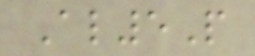Al5P
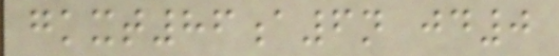gkxt86a6n jd0
